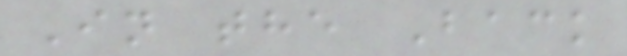In the Back
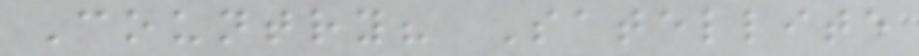Country? Satellite
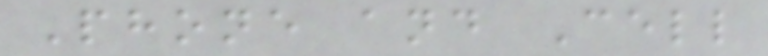Phone and Cell
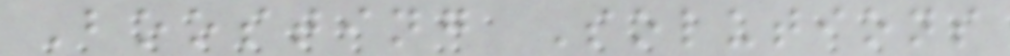Boosting Solutions
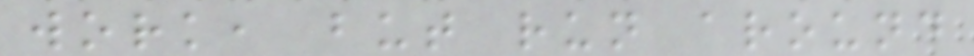work, but run around
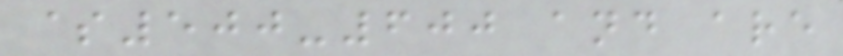$500-600 and are
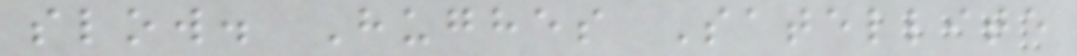slow. Hughes Satellite
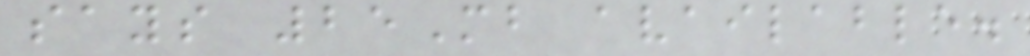says 25Mb available.
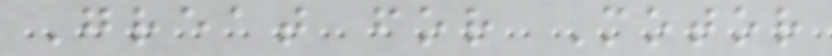Great for Motor
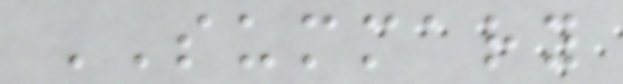SUMMARY
